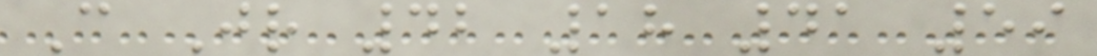C Jr 42 18 41 59
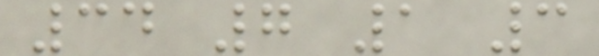34 7 1 3
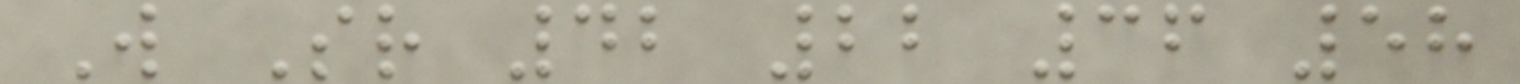W Sr 42 22 36 58
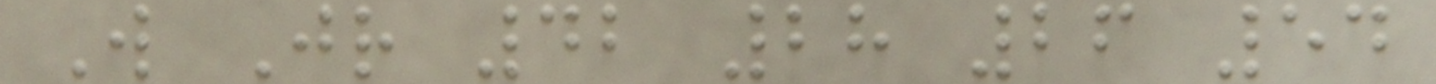W Jr 42 28 26 54
